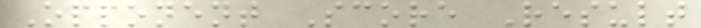Opponent Score Result
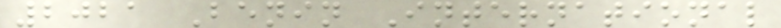2021 Benin International
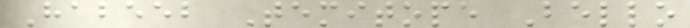Habeeb Temitope Bello
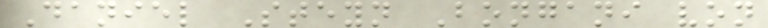Daniel Steyn Bongani von
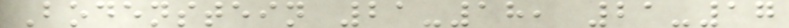Bodenstein 21-18, 21-17
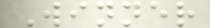Winner
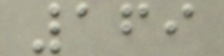169
